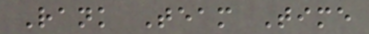Rank Team Time
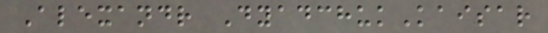Alexandr DyadchukKaisar
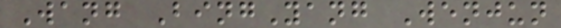Wang BingYang Wenjun
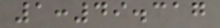1:49.317
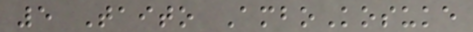5 Taito AmboKosuke
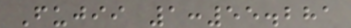Fujii 1:55.281
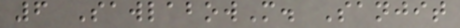6 SawlabowM. Sanjit
